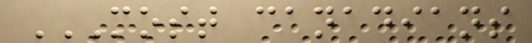MOST CANADIANS
